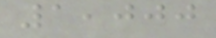1,000
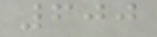600
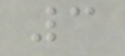3
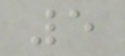5
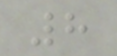8
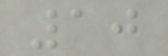10
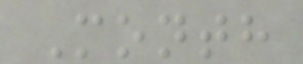Month
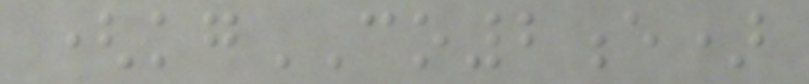(kgCO2e)
